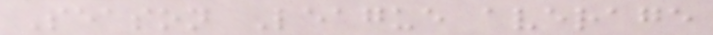Season League average
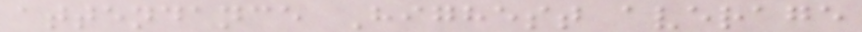attendance Highest average
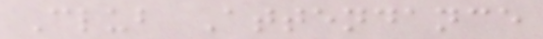Club Attendance
